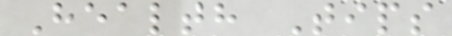Health Tips
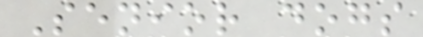Senior dogs
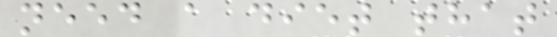need a diet that
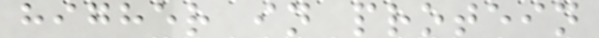higher in protein
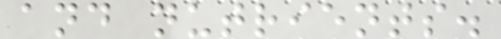and nutrients.
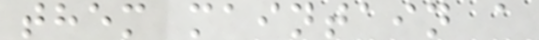them maintain a
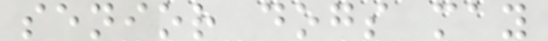senior dogs may
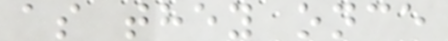as they once
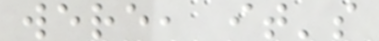were, it's
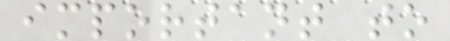important to
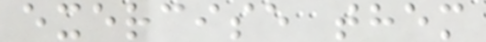exercise them
